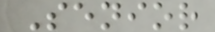Senior
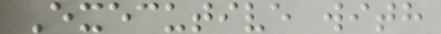Executive with
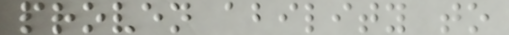proven ability to
